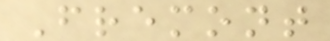Fremont
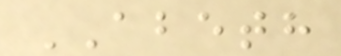ABETH
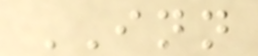INN
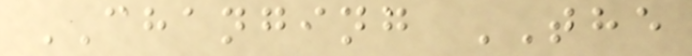CHANGING THE
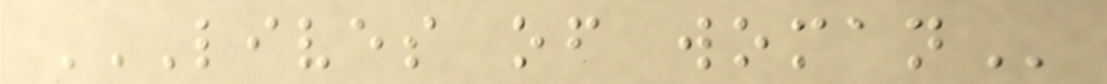LIVES OF WOMAN
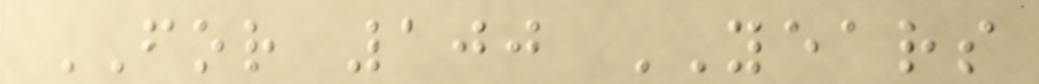FOR 100 YEARS
